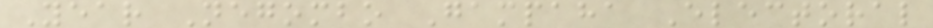Year Negombo Gampaha Electoral
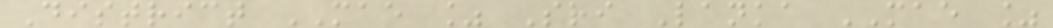District MAE % Sri Lanka MAE %
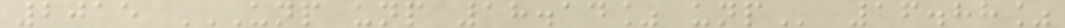2015 UNP UNP 18.14% UNP 16.88%
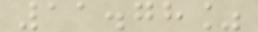11.78%
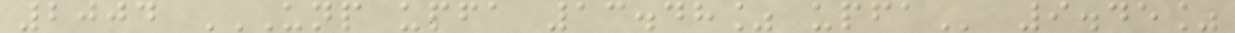2004 UNP UPFA 13.48% UPFA 9.45%
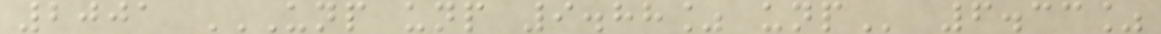2001 UNP UNP 9.88% UNP 6.33%
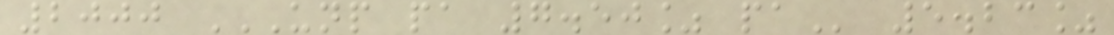2000 UNP PA 7.50% PA 5.23%
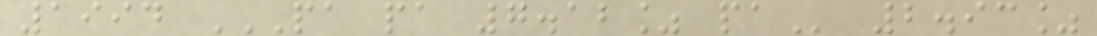1994 PA PA 7.12% PA 2.93%
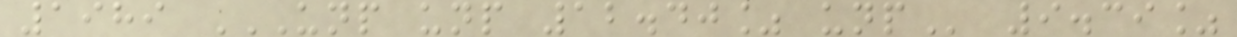1989 UNP UNP 12.40% UNP 9.39%
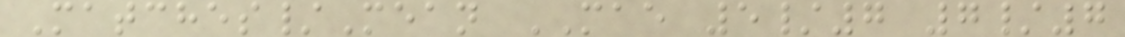Matches/Mean MAE 5/7 7/7
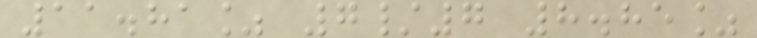11.81% 7/7 8.85%
